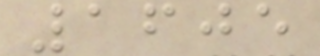1605
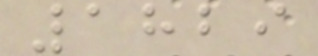1829
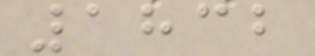1832
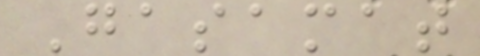Gasamat
